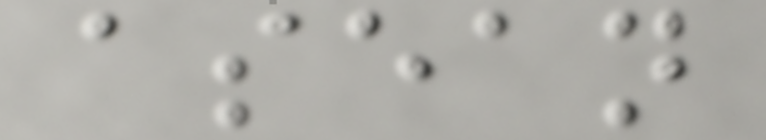asean
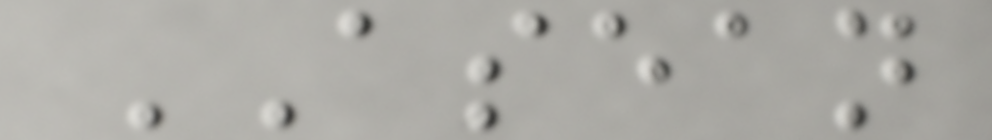ASEAN
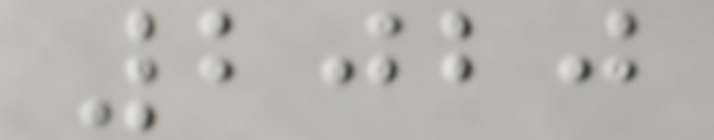2020
